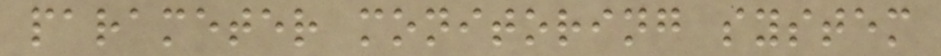parameter monitoring system
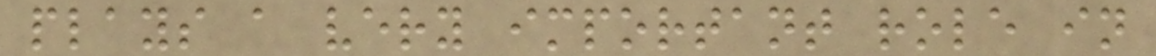plays a very important role in
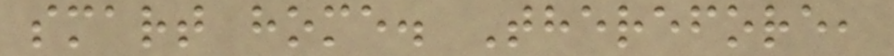smart home. Therefore,
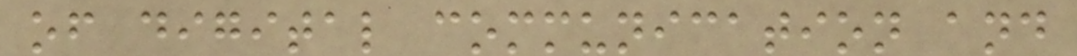of digital communication and
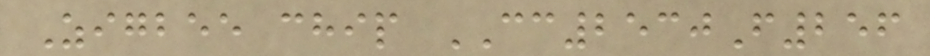Zigbee chip CC2530F256
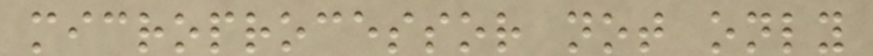microprocessor not only
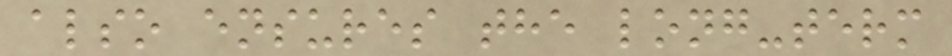also ensures the long-term
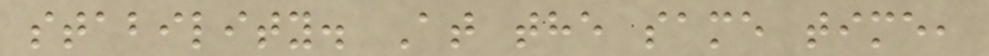stability. At the same time,
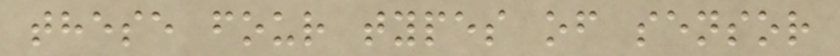these four types of sensor
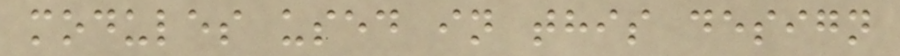modules used in this design
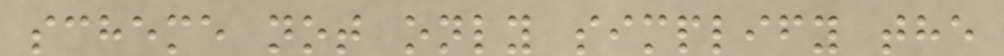scheme not only simplify the
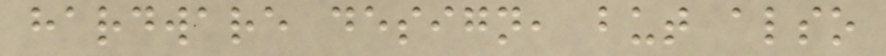hardware design, but also
